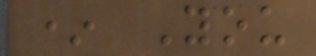* You
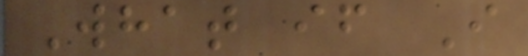What if I
